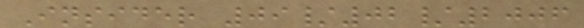Insider 09/02/2006
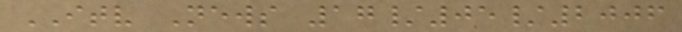ITV News 17/05/2006
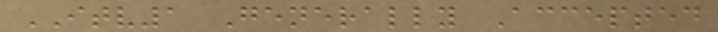ITV1 Generally Accepted
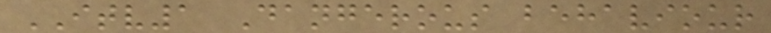ITV1 Dangerous behaviour
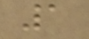1
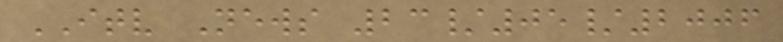ITV News 23/05/2006
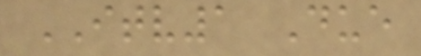ITV1 Due
